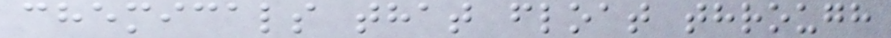chemicals that float through
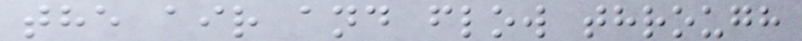the air and flow through
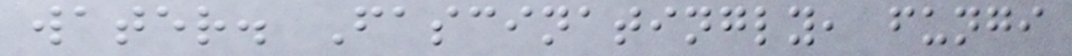water. Fascinatingly, fungi
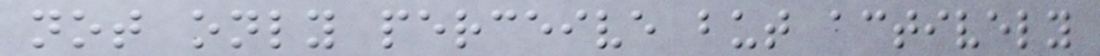not only perceive but actively
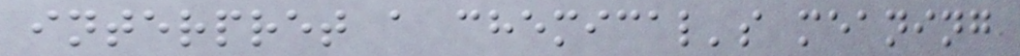interpret a chemical's meaning
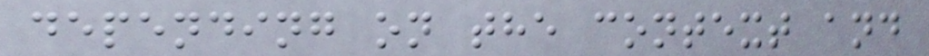depending on the context and
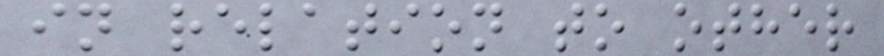in relation to other
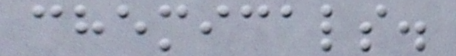chemicals.
